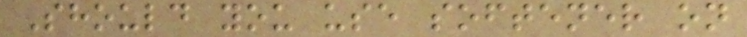Should you use softener on
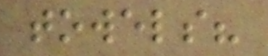towels?
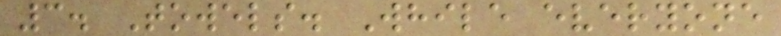3. Towels. While everyone
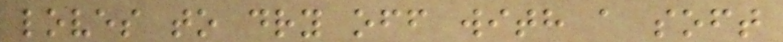loves to dry off with a soft
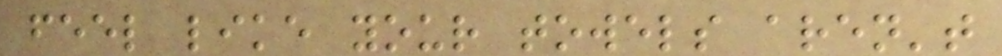feel like your towels aren't
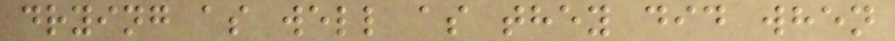drying as well as they did when
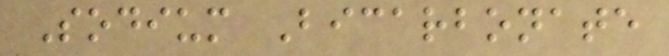Sodium Bicarbonate
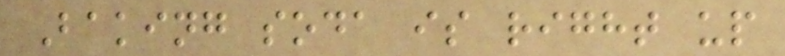Baking soda is right up
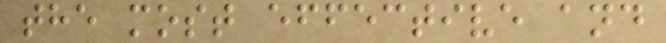the most effective and
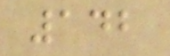142
